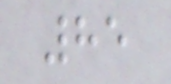85
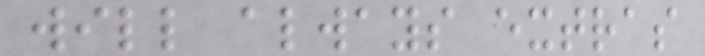will always extras
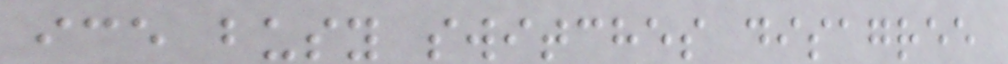ice busy switches disagree
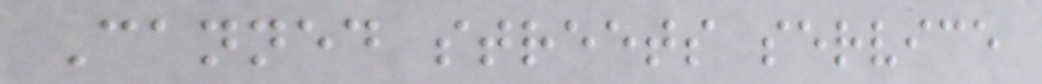Canned streets service
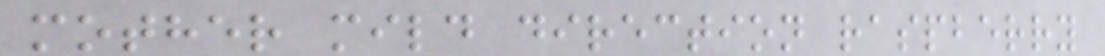mother mild direction raspberry
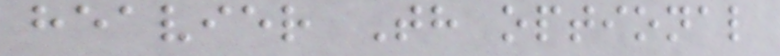heavier Th optional
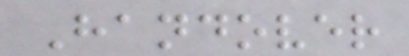Handover
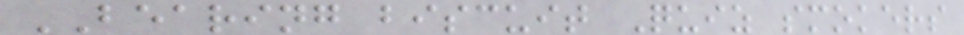BEARING biscuit Quiz smokers
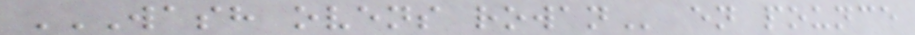WASH OVENS ROWAN en pounce
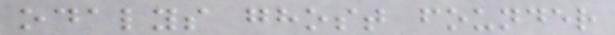odalys ghost founder
